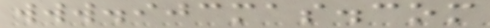www.ijcmas.com
